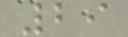29
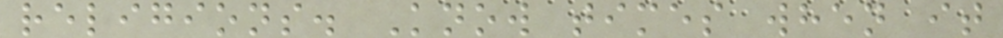religions. Know times when it
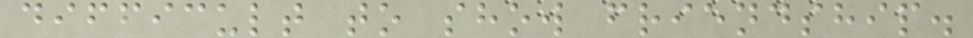difficult to show friendship.
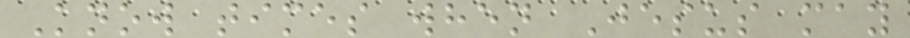Know times when Jesus may
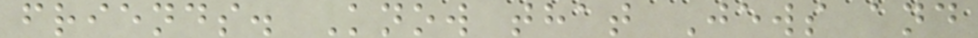friends. Know that Jews and
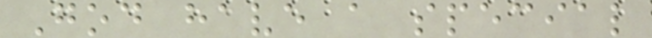God have a special
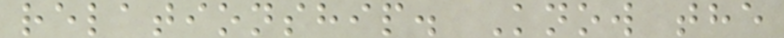relationship. Know the
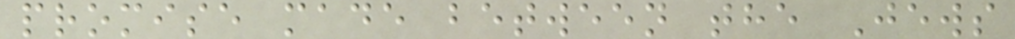promise made between the Jews
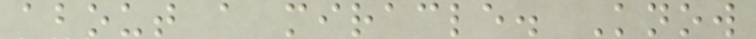about a miracle. Know
